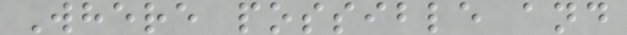Where possible and
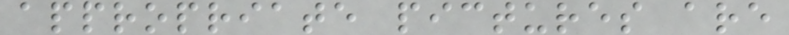appropriate pictures are
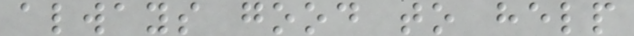always good to help
